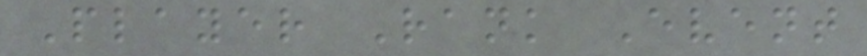Player Rank Event
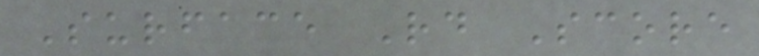Surface Rd Score
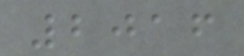2016
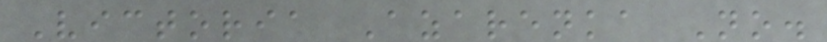Victoria Azarenka No.
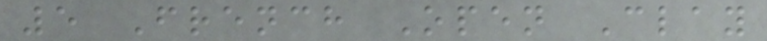5 French Open Clay
